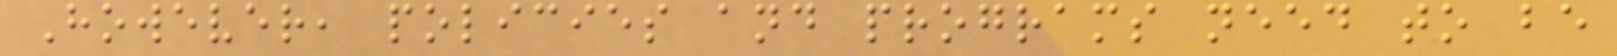However, policies and programs need to be
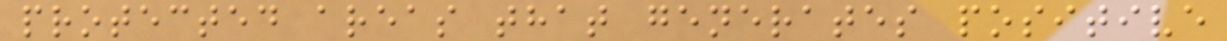protected areas that generates positive
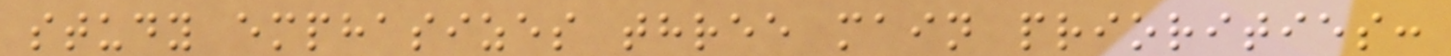study emphasizes three main priorities:
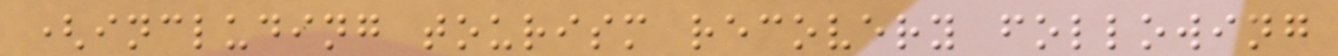(including tourism recovery following
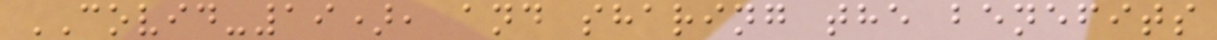COVID-19), and sharing the benefits
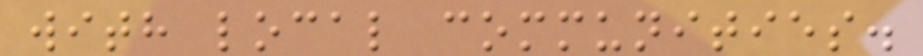with local communities.
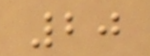20
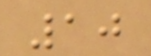10
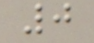0
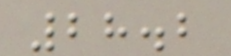28.2
